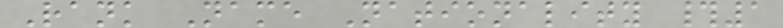Rank Name Nationality #1
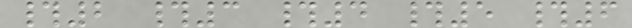#2 #3 #4 #5 #6
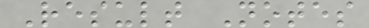Result Notes
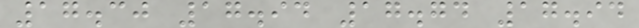17.30 17.94 17.74 17.94
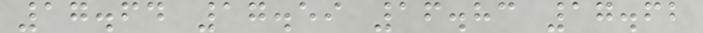17.64 17.59 16.83 17.62
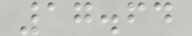17.64
